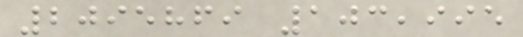2095869 103,995
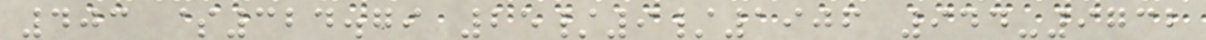403 $324.79 25/9/1906 944-9732
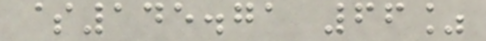$145.71 66%
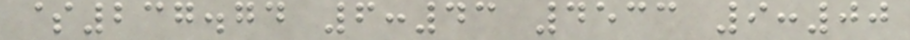$237.74 6:43 4533 9:00
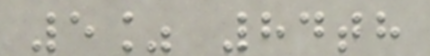5% 84th
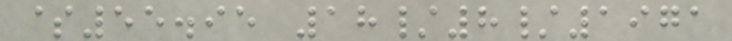$55.95 18/8/1971
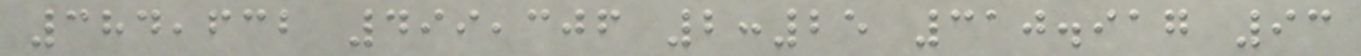384,632 499,306 2:25 310.917 93
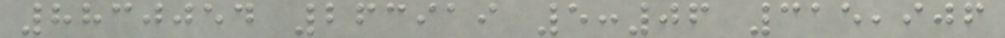8830054 263919 5:06 315,906
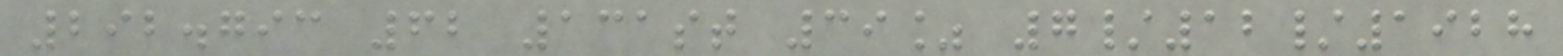292.793 62 131st 39% 7/12/1928
